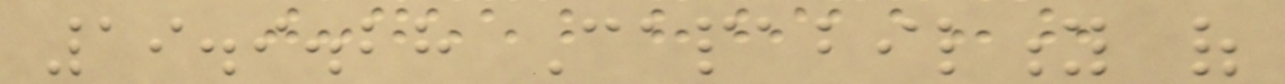19.9.28 Capability of
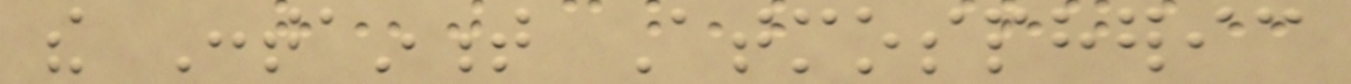the Containment Atmospheric
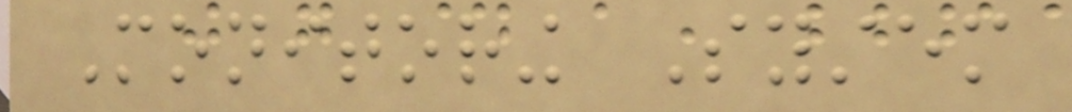Monitoring System
